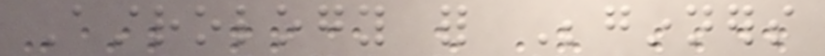Astrology for Beginners
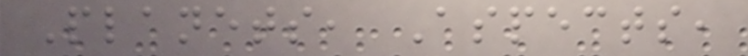Planets, Aspects,
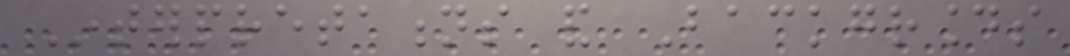Interpretations and Backgrounds
